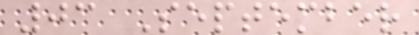03 September
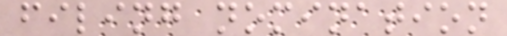filing nomination
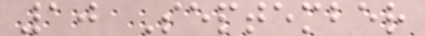10 September
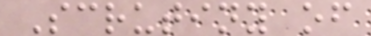Scrutiny of
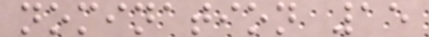nomination 15
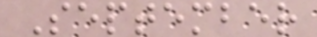September
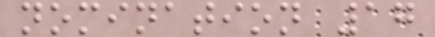nomination 17
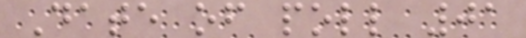Date of poll 01
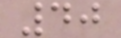40
